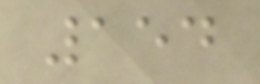154
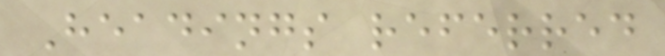Headings referred
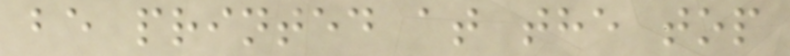be printed at the top
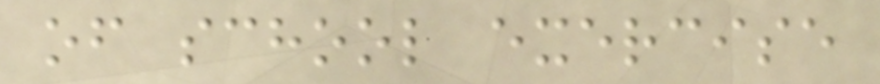of school exercise
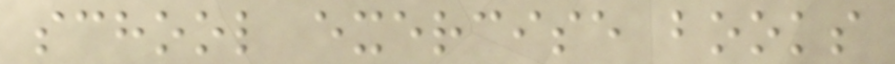school exercise books
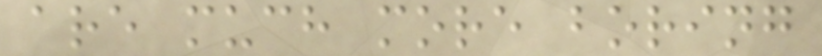are much more boring
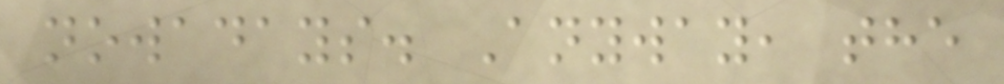nowadays. Anyway, the
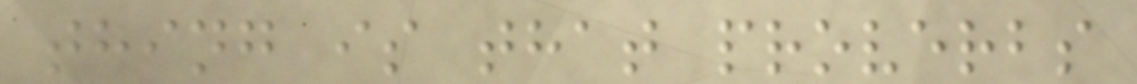thing is that proverbs
